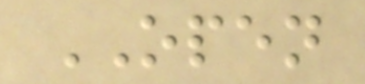OPEN
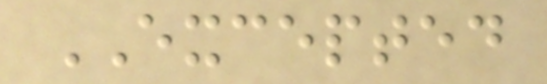EXCEPTED
